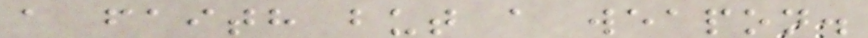a faith but a weapon.
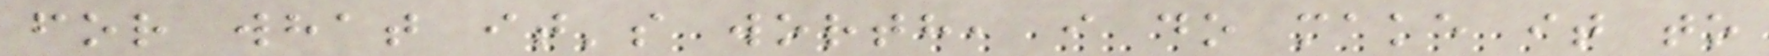for what it's worth, i do make it to
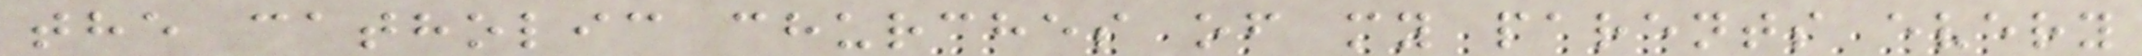the catholic churches of my parents every
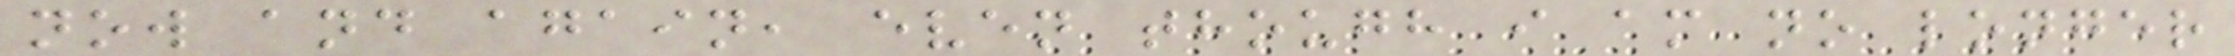now and again, even though i am no longer
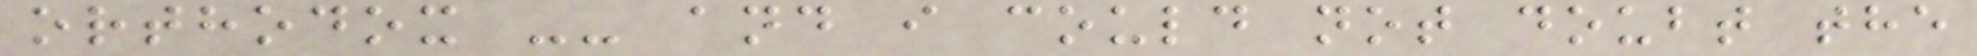orthodox -- and i could not doubt the
